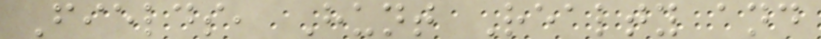Fields, Hunt Realty and
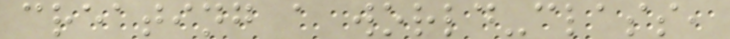creating a world-class,
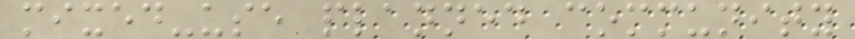mixed-use planned community
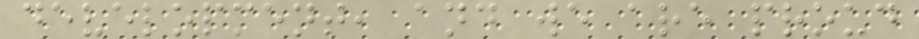development, and we are proud
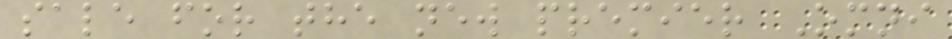sale for the new premier Omni
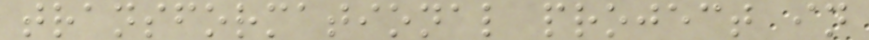transformational project in
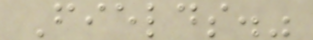Fields."
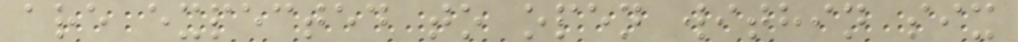are expected to open within six
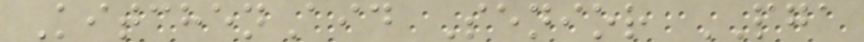KitchenAid Senior PGA
